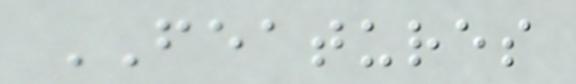FEATURES
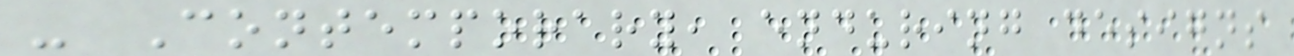- Contemporary, enduring designs
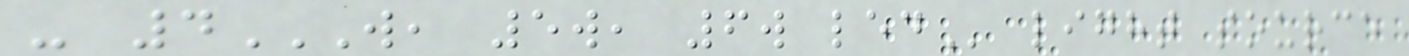- 4W, 5W, 6W LED light source
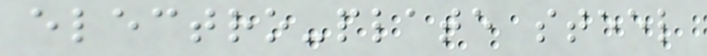electro-plate steel
